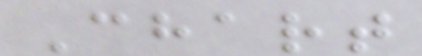Chart
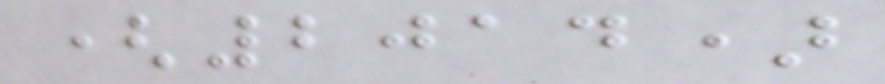(2014)
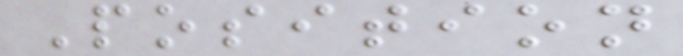Position
